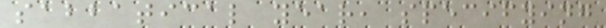sabbatical year, specifying
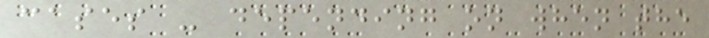cases - depending on when the
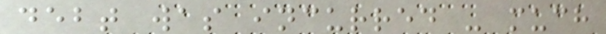debt was incurred - much
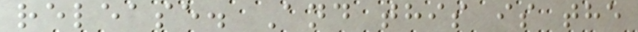release. And this is the
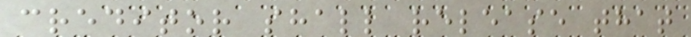creditor shall release that
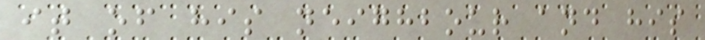it of his neighbour and his
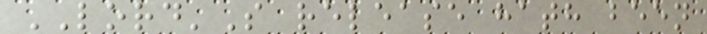LORD'S release hath been
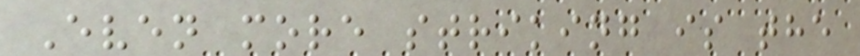Even more striking is the
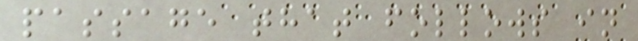passage that follows in
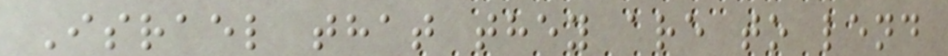Israel that they are to lend
